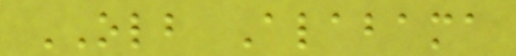OLB Alabama
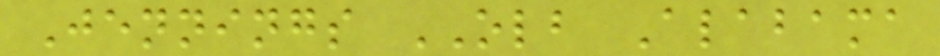Jennings OLB Alabama
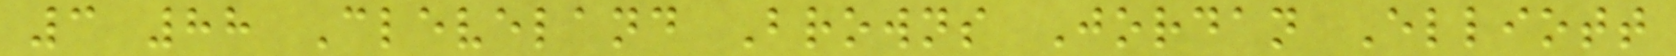3 88 Cleveland Browns Jordan Elliott
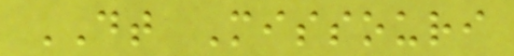DT Missouri
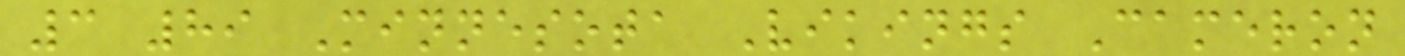3 89 Minnesota Vikings Cameron
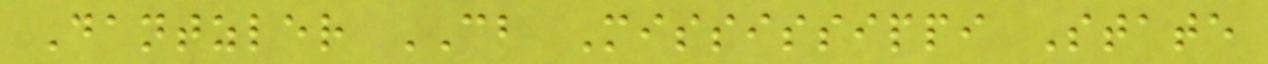Dantzler CB Mississippi State
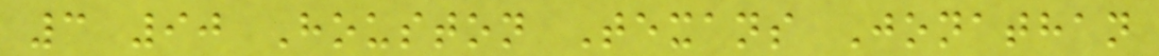3 90 Houston Texans Jonathan
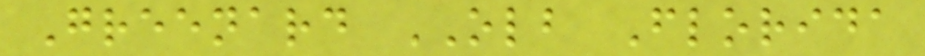Greenard OLB Florida
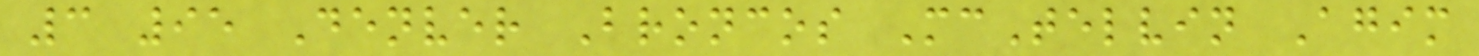3 95 Denver Broncos McTelvin Agim
